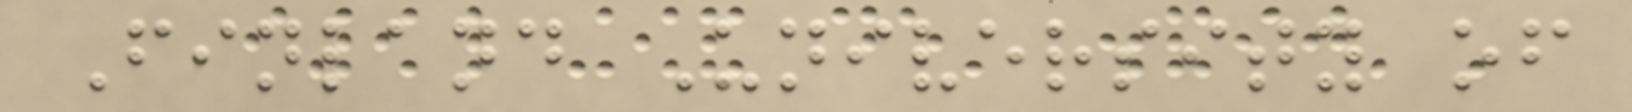Finland University of
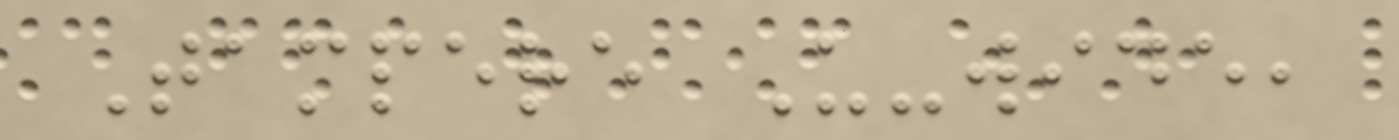Tampere U-wide,
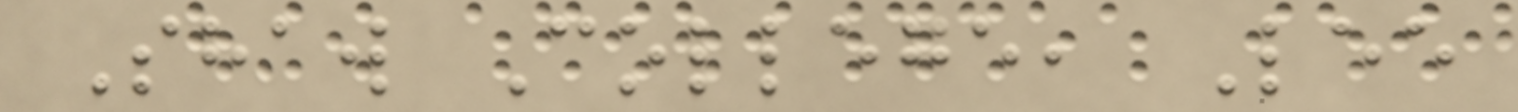Shaw College, Lee
